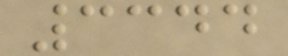3344
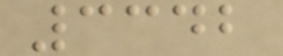3342
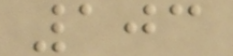103
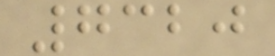7320
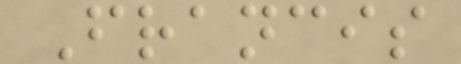Francis
